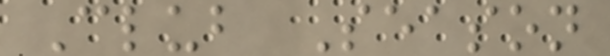Club Season
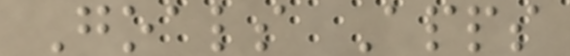Goals Apps
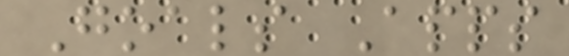Goals Apps
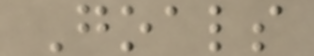Goals
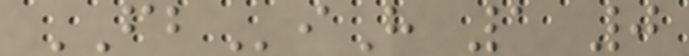FBiH 1 0
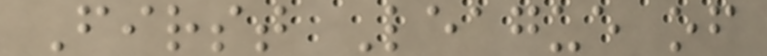First League of
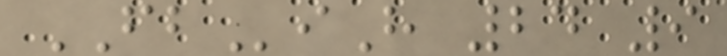FBiH 24 9
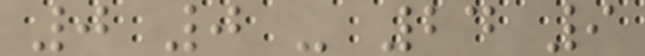0 0 - 24 9
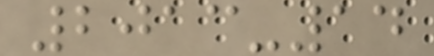2013-14
